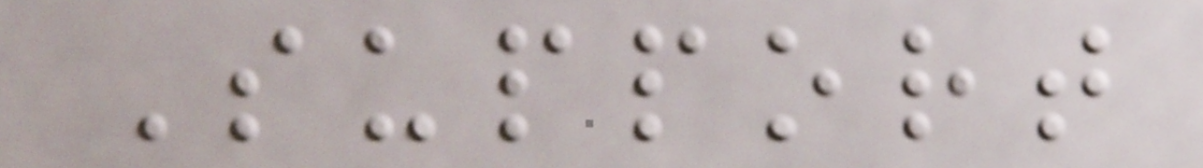Support
